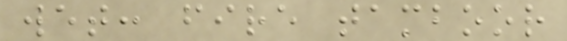wet: fire tamboor
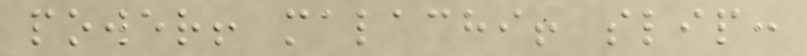power! malachi! slip:
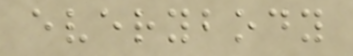everybody
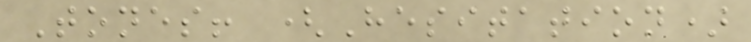Tones! (Hesitation)
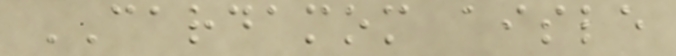CARDAMOM aisle
